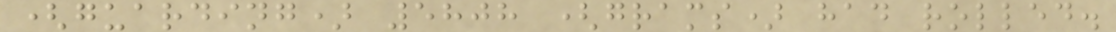(guarding) 5808 (grams) had rolled.
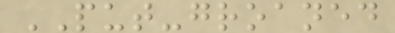PUT-groaned
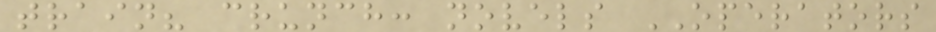train? crunch: novels OPERATORS
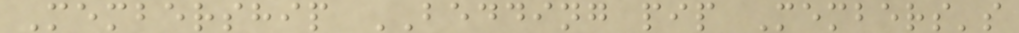Membership BEDDING pip Members's
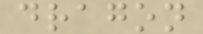dragon
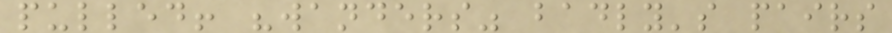pulled! "wanders" badly's pairs
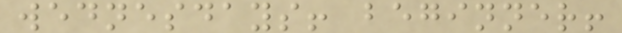wednesdays! beginner!
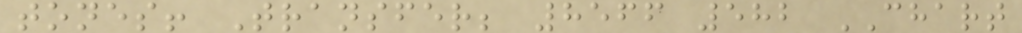tones! Transfer; 8566 582 CHART
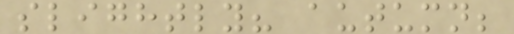slightly? autumn;
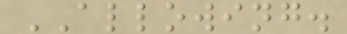ALLOWING.
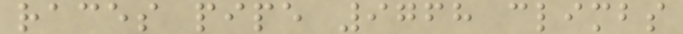races pipe 9768 climbs
